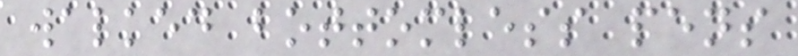walked bottomless pens
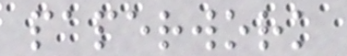paperwork
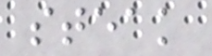steak
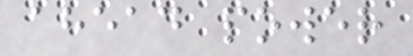ahead power
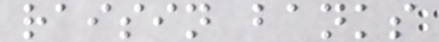raisin banks
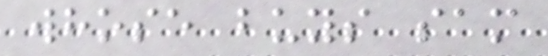whose buys sam
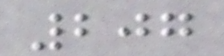207
